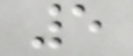5
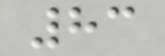83
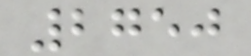2750
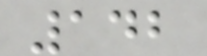142
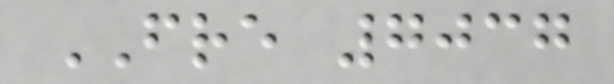FRE 7037
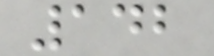142
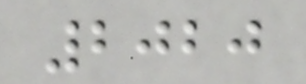2020
